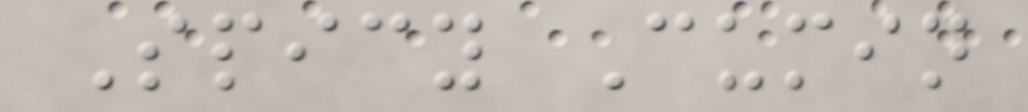Spicy Cumin
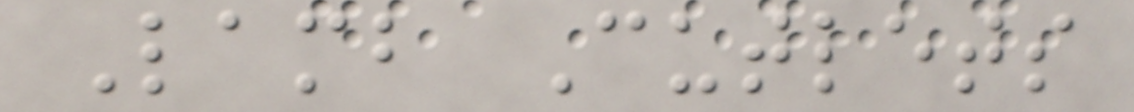Lamb Cutlets
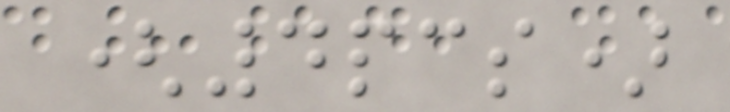(4pcs)
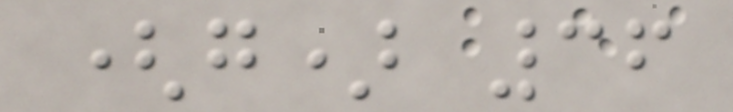(g) 36
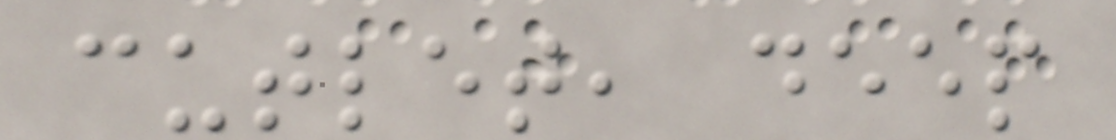cutlet, deep
